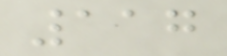117
